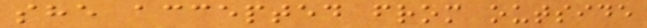she accepted from outside
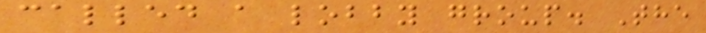called a lobby group. The
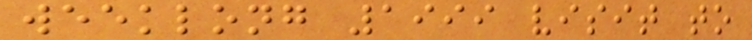weeklong 1999 visit to
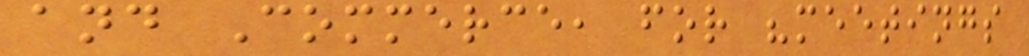and Commerce, for "meetings
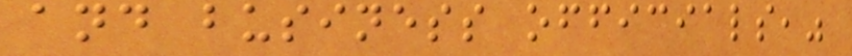and business officials,"
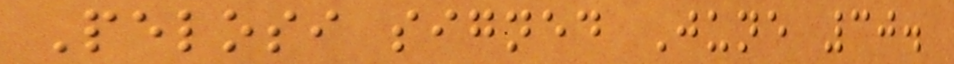Pelosi signed June 30.
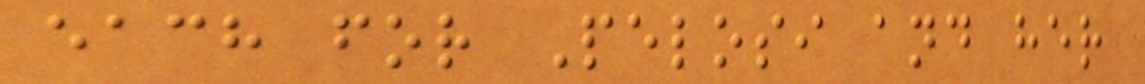each for Pelosi and her
